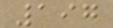197
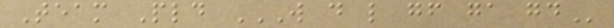Team Pld W D L GF GA GD
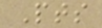Pts
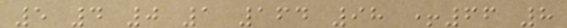5 4 0 1 164 98 +66 8
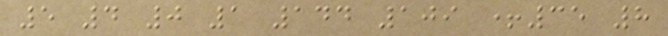5 4 0 1 144 109 +35 8
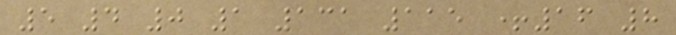5 4 0 1 131 115 +16 8
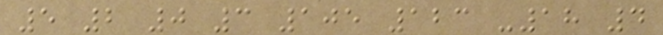5 2 0 3 105 123 -18 4
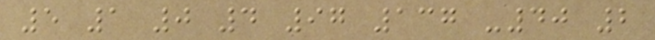5 1 0 4 97 137 -40 2
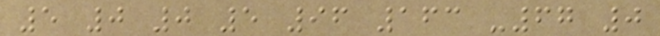5 0 0 5 96 163 -67 0
